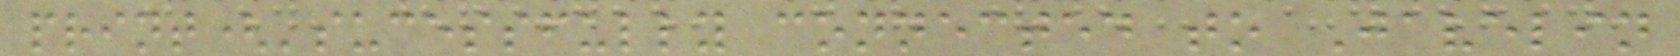print('sucessfully connected to Javelin
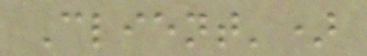Client')
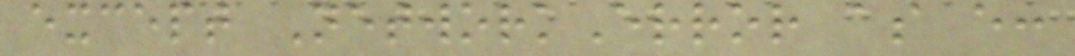except NetworkError as e:
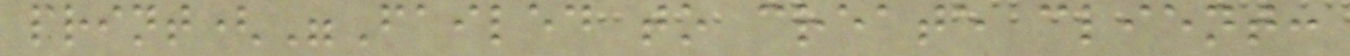print("Failed to create client:
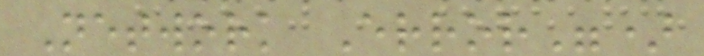Network Error")
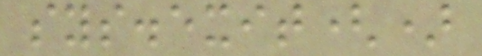sys.exit()
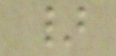}
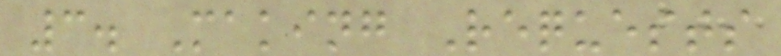3. Making Requests
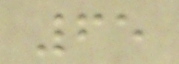65
